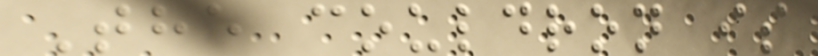The couldron is
